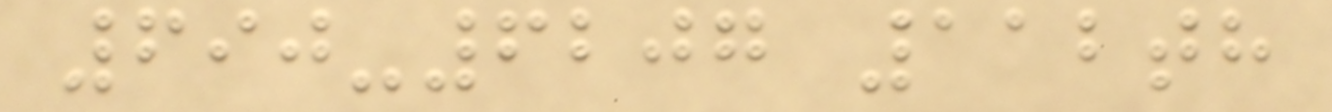690-6207 112th
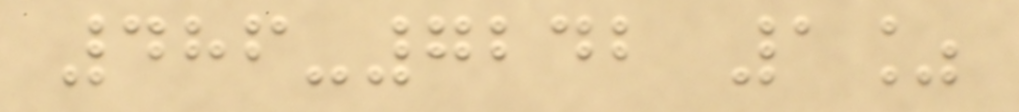486-7242 1%
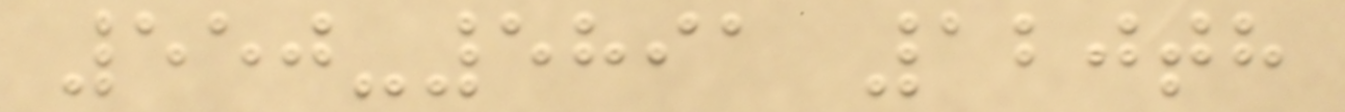550-5891 120th
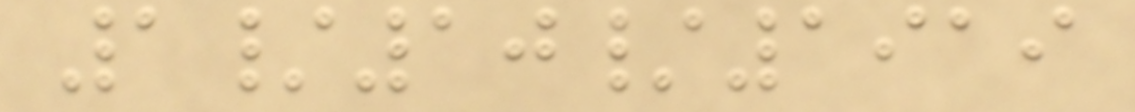1/10/1919
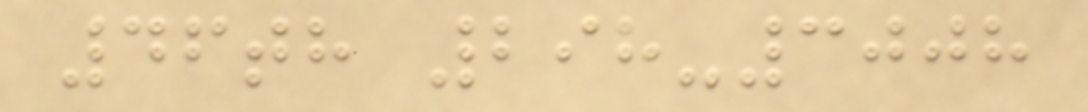46th 298-3008
